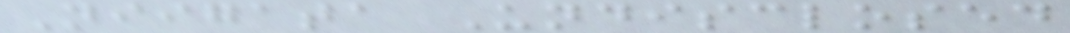Niigata Undisclosed
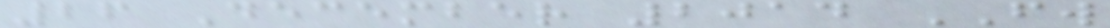26 December 2014 FW
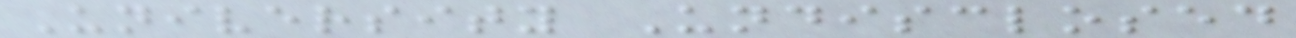University Undisclosed
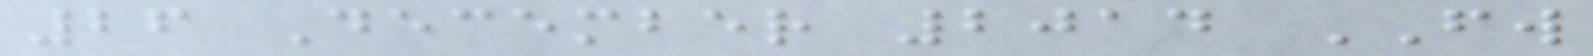26 December 2014 FW
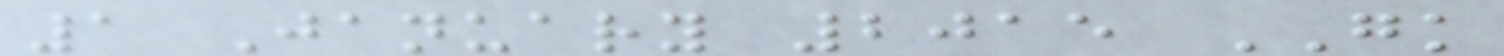1 January 2015 GK
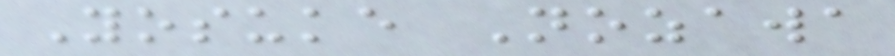Yosuke Nozawa
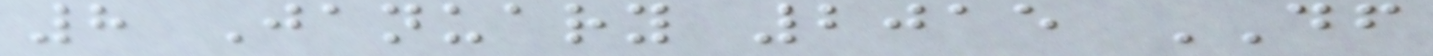8 January 2015 DF
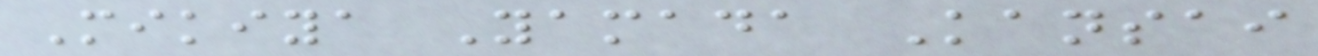Mikiya Yamada Kansai
